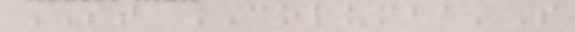ST COLUMBA'S
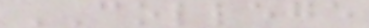COLLEGE
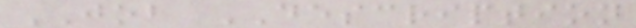JOB DESCRIPTION
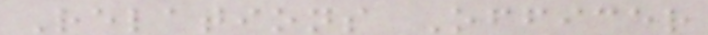Relations Officer
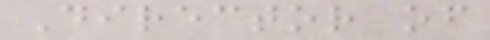Director of
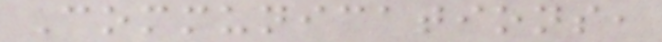Communications,
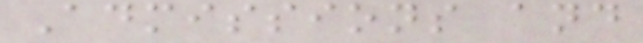Admissions and
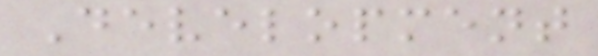Development
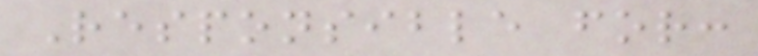Responsible for:
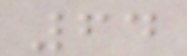64
